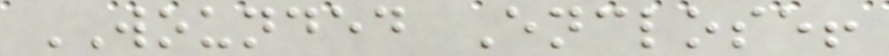WOUNDED Enclose!
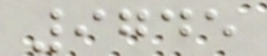9745
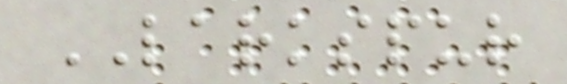LARKSPUR
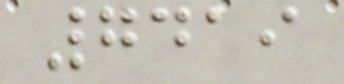7419
